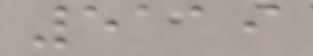5119
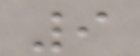9
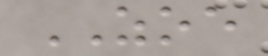ZOE
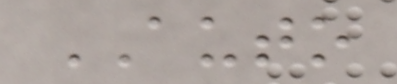AUTO
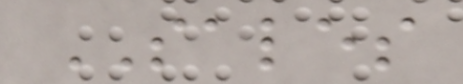SALES
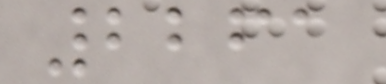2261
